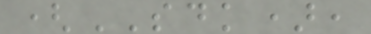(SDK),
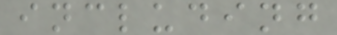including
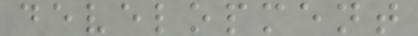development
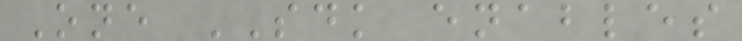One SDK enables
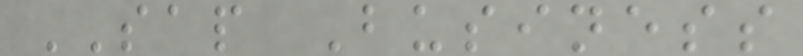SAP Business
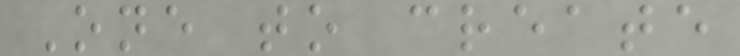One to create
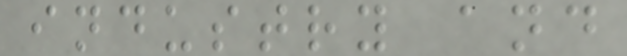industry and
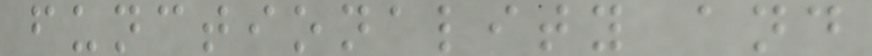functionality and
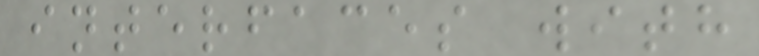interfaces with
